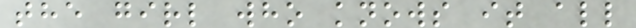the girl who knows it all
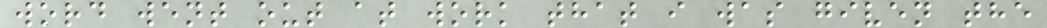word went out at work that i was given the
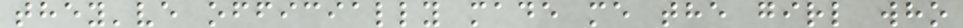they've officially made me the girl who
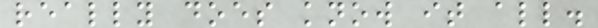really does know it all.
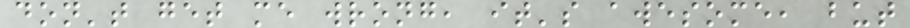don't get me wrong, it's awesome, but
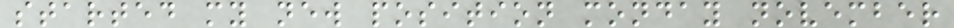started my new position monday november
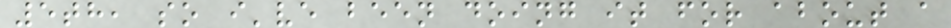5th, so i've been doing it for about a
